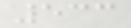533
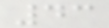43
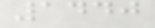1440
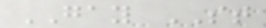GAY ST
